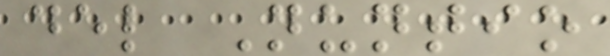del Nuntio
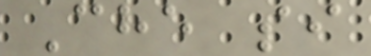Che si
